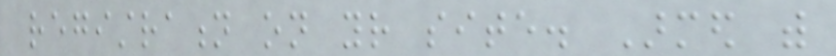registration on your site. Armed with
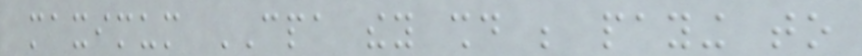maximum CPA they should be paying to
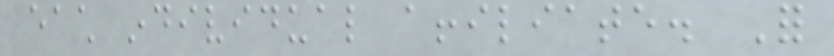each individual affiliate. For
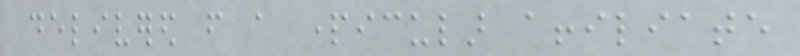delivered from a particular affiliate
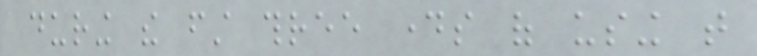during the first three days of using that
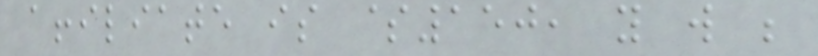affiliate is $150, you will be
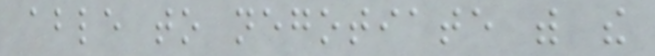able to negotiate with the
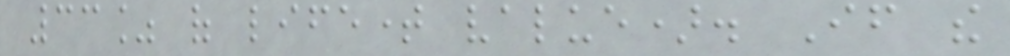33% of lifetime value). If the
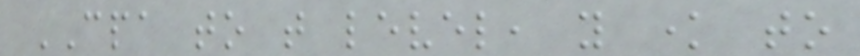CPA to that level, you know to
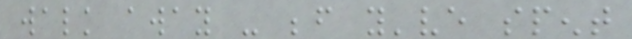walk away - before you've spent
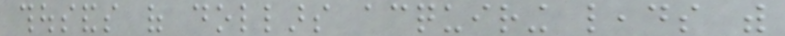thousands of dollars acquiring leads with
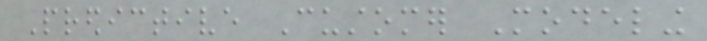Predictive Customer Modeling
